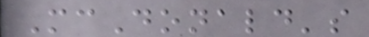McDonald's
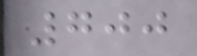700
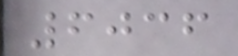6036
